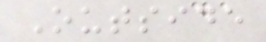Outside
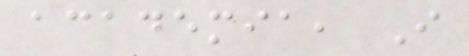academia, I
